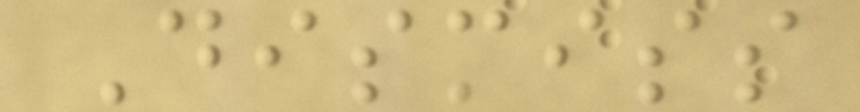Dismiss
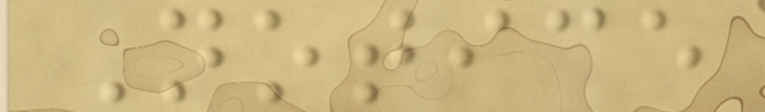Notice
